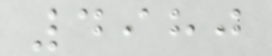4980
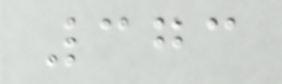373
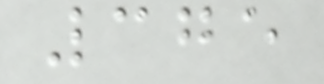375
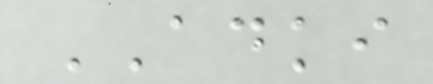ADKI
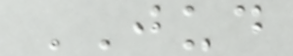JUD
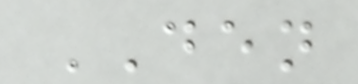DEN
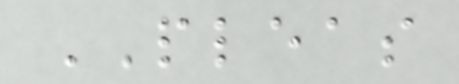PLEAS
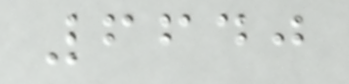6640
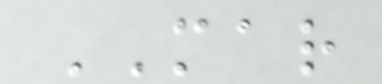MAR
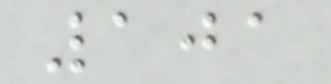101
